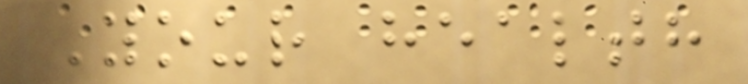Your health
